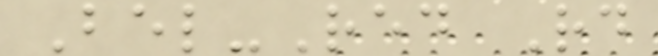Bel-Red Rd
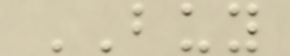BUY
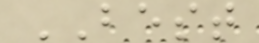BEST
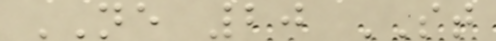NE 20 ST
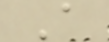A
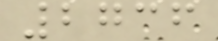2736
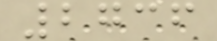2736
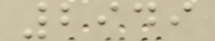2949
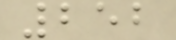252
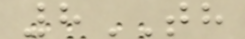8TH
